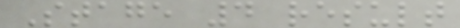Stage 4 result
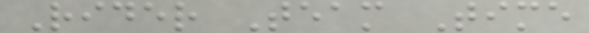Rider Team Time
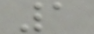1
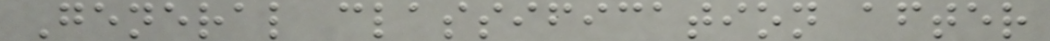General classification after
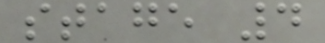stage 4
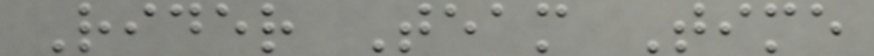Rider Team Time
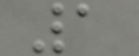1
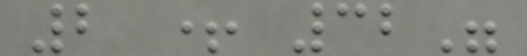2 + 32"
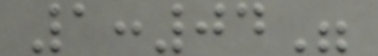1:04"
